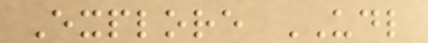Explore UDL
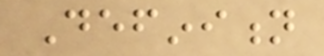Definition
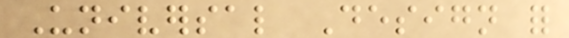Universal Design for
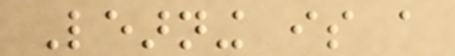Learning is a
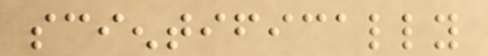scientifically
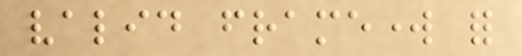valid framework for
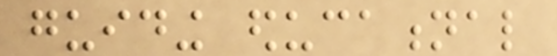guiding educational
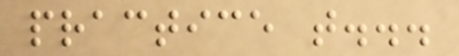practice that...
